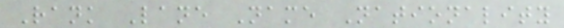Rank Lane Name Nationality
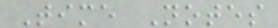Time Notes
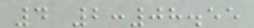4 2:08.55
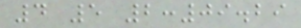4 5 2:09.29
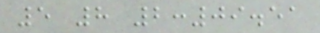5 8 2:09.51
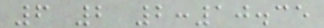6 2 2:10.35
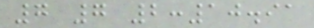7 7 2:10.91
